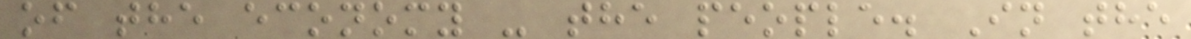of the economy - the people. In the
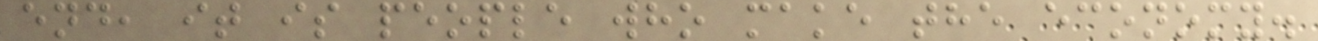end, it is people who make the economy.
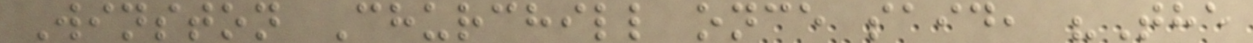Winston Churchill once said, "The
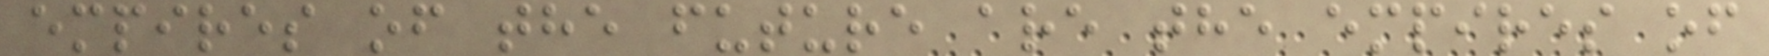empires of the future are the empires of
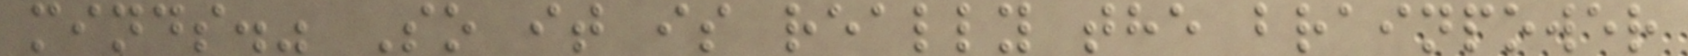minds." So it is really the brainpower
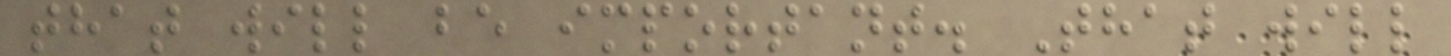that will be important. That will
